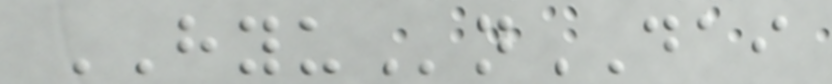HYUnDAI
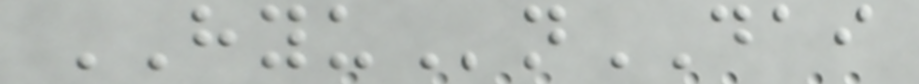HYUnDAI
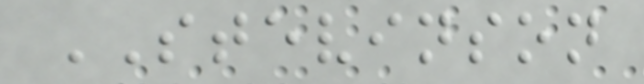STEVINSON
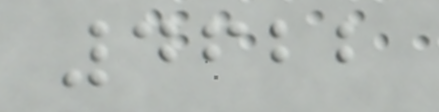4622
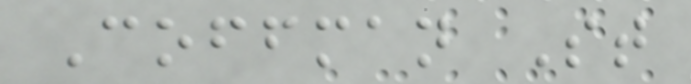Coffman St
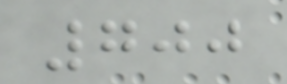700
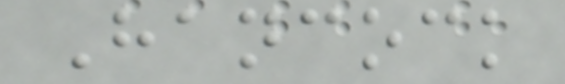Hancock
